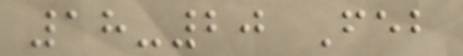18-20 Feb
